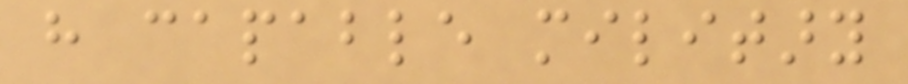have capable military
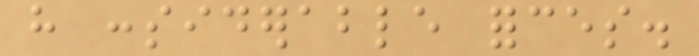have considerable forces.
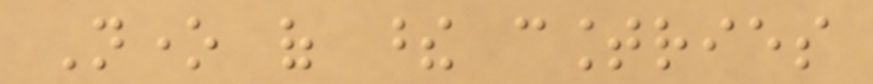None of these countries
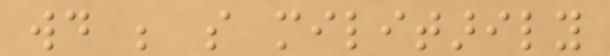would be so militarily
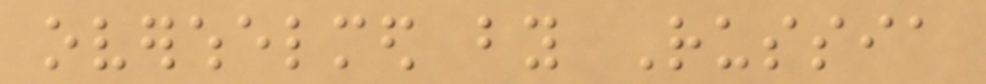overwhelmed by Russia
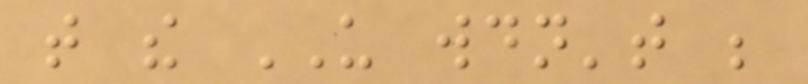that the US wouldn't be
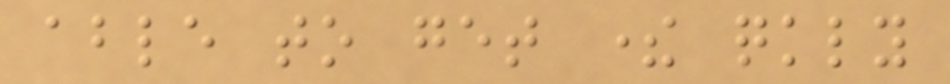able to get there quickly
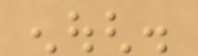enough.
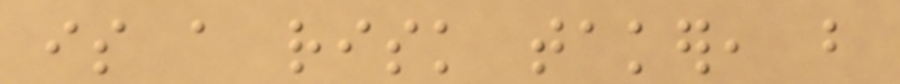is a risk taker, but
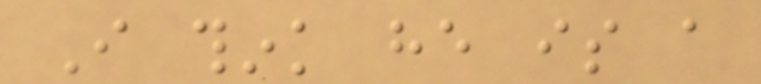I think he is a
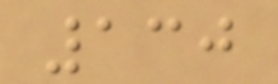130
